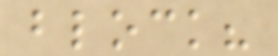block?
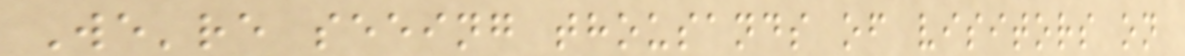We're seeing thousands of visitors on
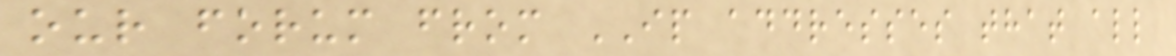our forum from IP addresses that all
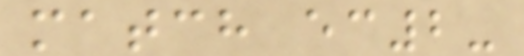match ec2-
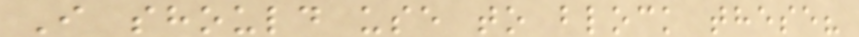I should use to block these?
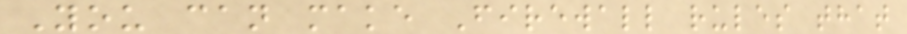You can make Firewall rules that
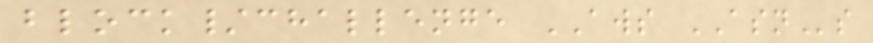block/challenge AWS ASNs
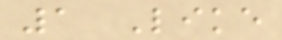1 Like
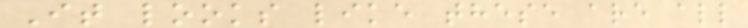It looks like these are all
